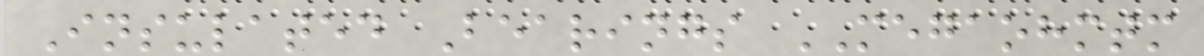Insulated Bearings MEGAOHMTM
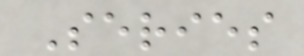Series
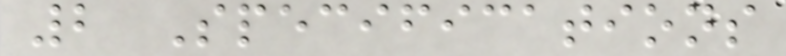2 Specifications
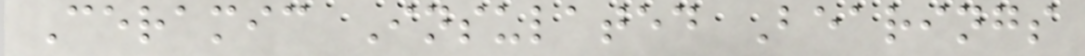Ceramic Insulated Bearings
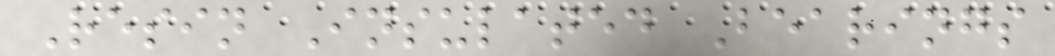Resin Insulated Bearings
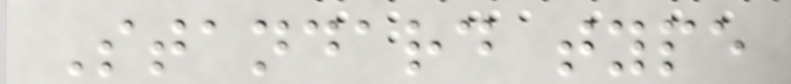Standard type
